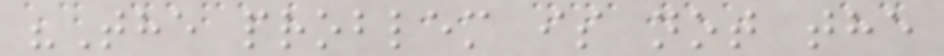"The problem is not the
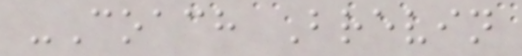-Coach Brevin
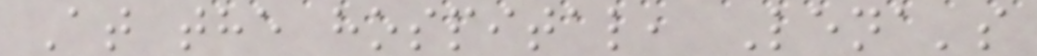At the hospital, Lena's
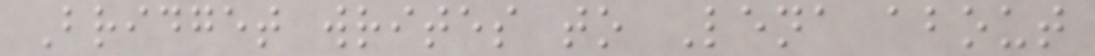Bridget writes to Lena about
